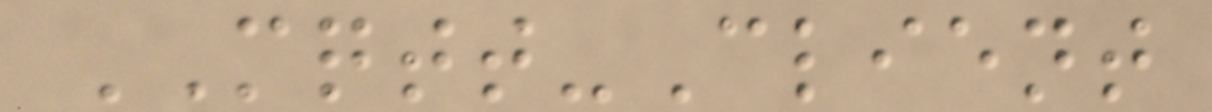MQTT-Client
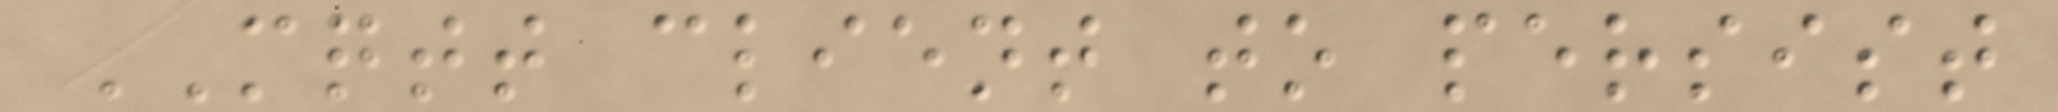MQTT client to persist
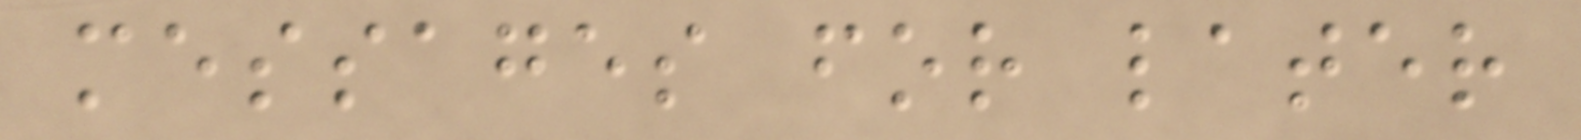messages for later
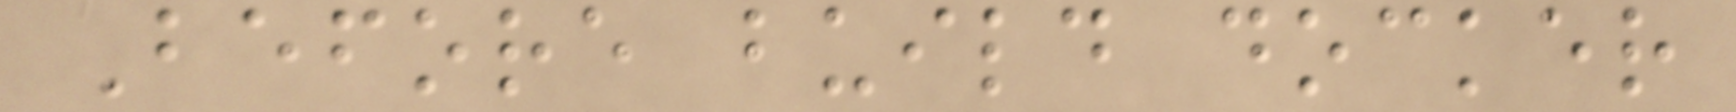Before build docker
